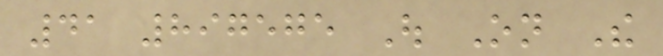41 897575 Out On The
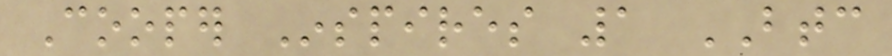Cooper Inspires 1 BTC
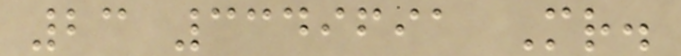23 3349691 Mr.
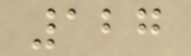127
